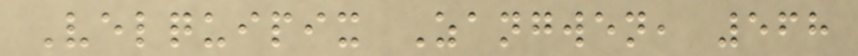Velquipix Zangwen, 568
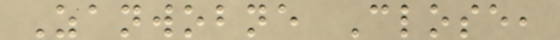Zanwobne Close,
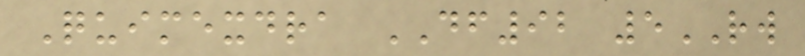Quimexdra DF92 5RW
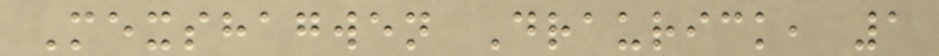Mexshagwen Draurick, 1
